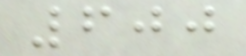600
